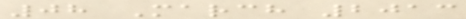08 March 2013
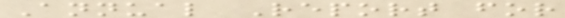Annual Report for
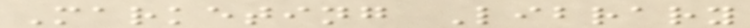Marketing Library
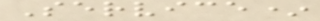Service*
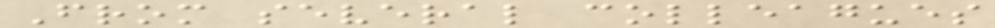From several colleagues
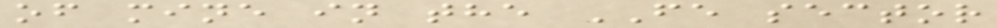of mine in the FE sector
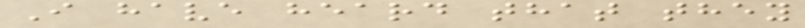I have heard that they
